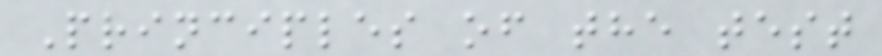Principles of the test
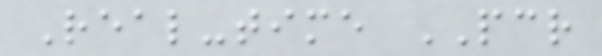Real-time PCR
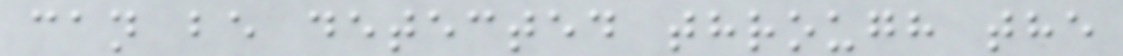can be detected through the
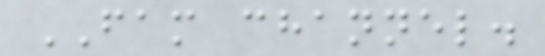FAM channel.
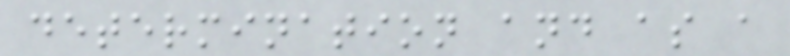determination and as a
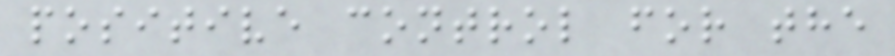positive control for the
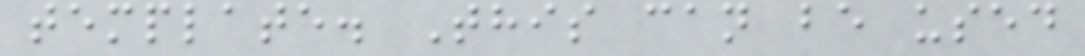template. This can be used
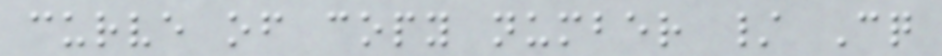curve of copy number / Cq
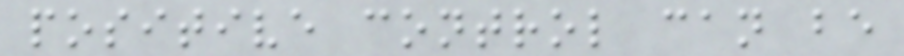positive control can be
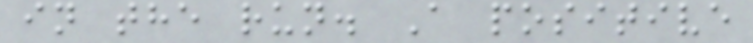in the run. A positive
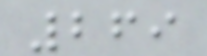269
